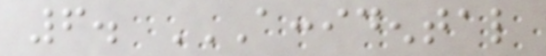6. ACCIDENTAL
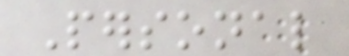Personal
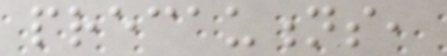precautions,
